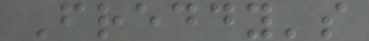Freddy's
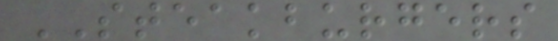STEAKBURGERS
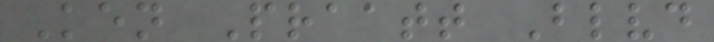Ken Praatt Blvd
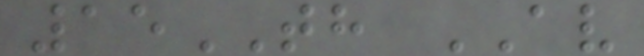15TH AV
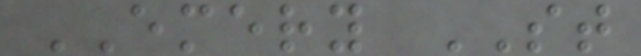EMERY ST
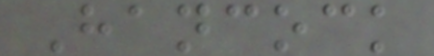Hancock
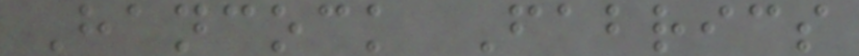Hancock Fabrics
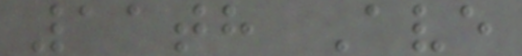11th Ave
